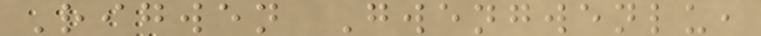Rigwen Gwengwenlu,
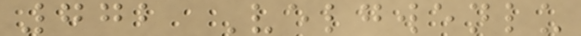772 Velgwenlu
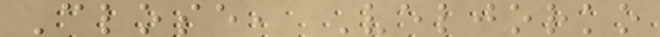Close, Veljorko
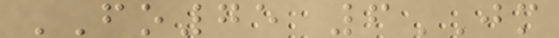FO75 6JM
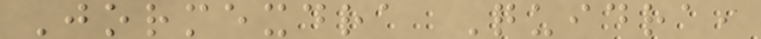Jormexdra Quidra,
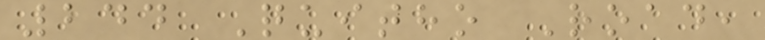244 Quitho Road,
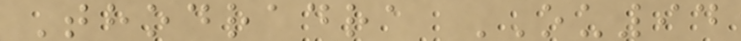Thodradra OU94
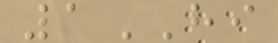1HI
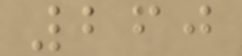260
